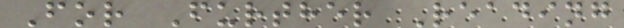For Further Reading
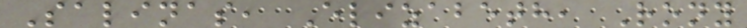Salinas, Elizabeth, Rony
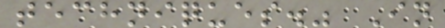techniques." In
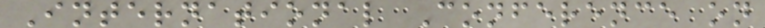International Conference on
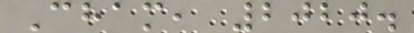Cham, 2020.
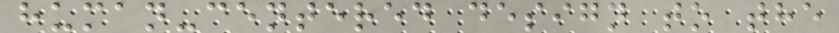human-centered design to the
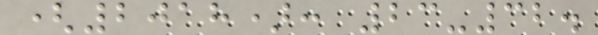(2018): 23-32.
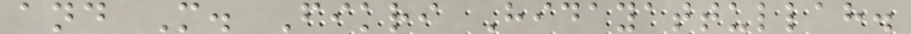and M. Fikri Hidayattullah.
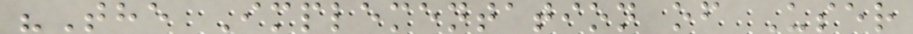"The Implementation of User
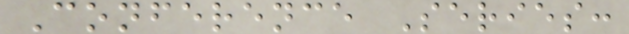Conference Series:
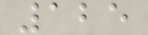125
